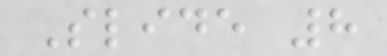Slide 8
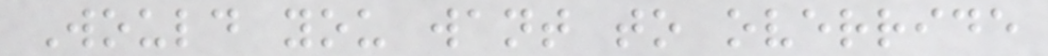Would you want to override
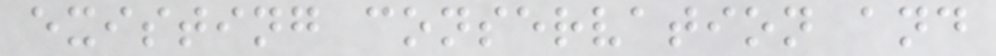existing conservation and
